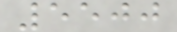5500
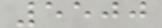5500
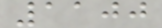1100
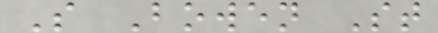S Bowen St
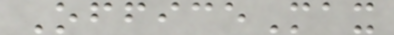OfficeMax
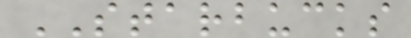STARBUCKS
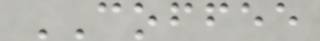COFFEE
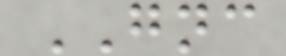GNC
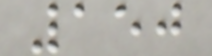150
